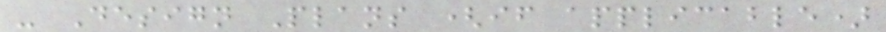- Design Plans (if applicable)
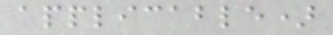applicable)
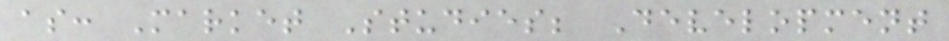as: Market Studies; Development
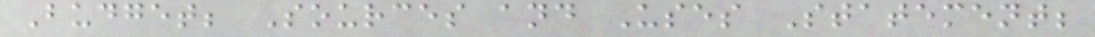Budget; Sources and Uses Statement;
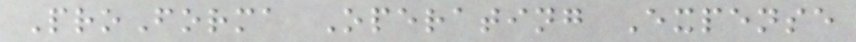ProForma Operating Expense
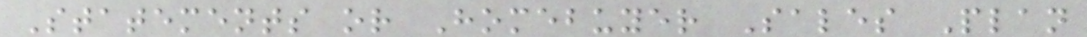Statements or Homebuyer Sales Plan
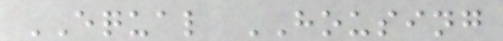EQUAL HOUSING
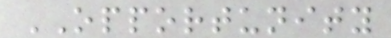OPPORTUNITY
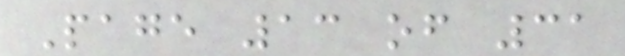Page 13 of 31
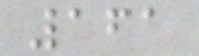161
